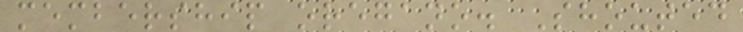membership oregano. Shouted
